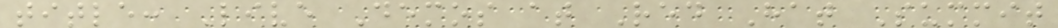title: Live Demos at Red Hat Summit
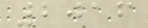2016
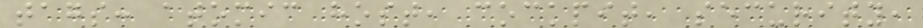tags: atomic host, cockpit, security,
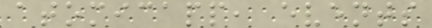atomicapp, events
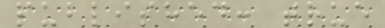published: true
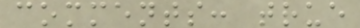comments: true
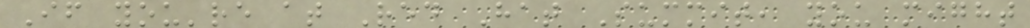If you're at Red Hat Summit, you might
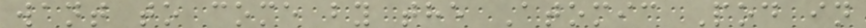want to come by the Atomic Pod in
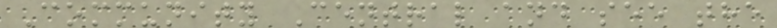Community Central and see the
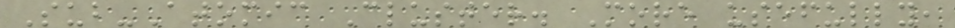Sub-Atomic Cluster. More usefully,
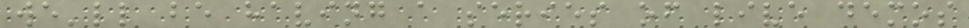we'll be having a series of live demos
